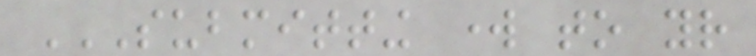SUBMITTING WORK TO YOUR
